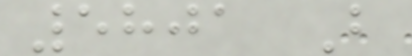5801 B
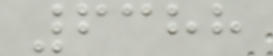6388
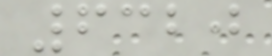6320
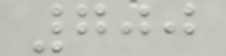700
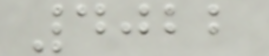4022
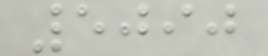5090
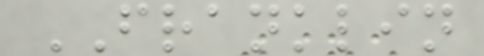FRANKLIN
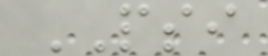PSI
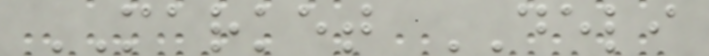MARKET DELI
